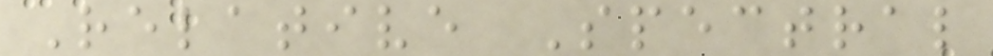Relative Spectral
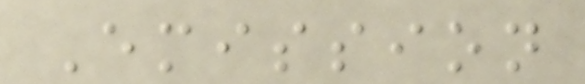Emission
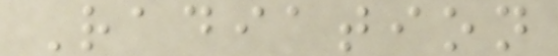Radiation
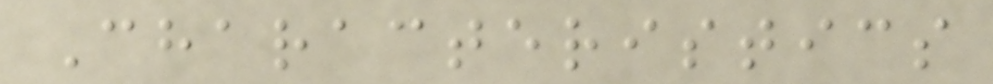Characteristics
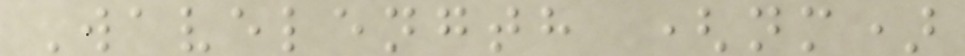Wavelength (nm)
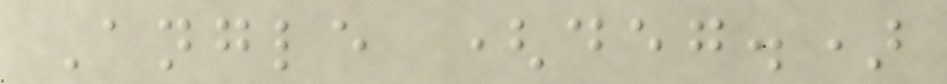Angle (deg.)
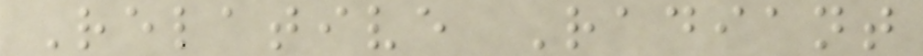Relative Radiant
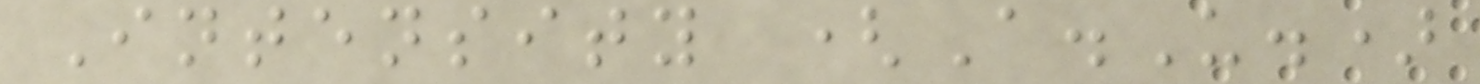Intensity (A.U.)
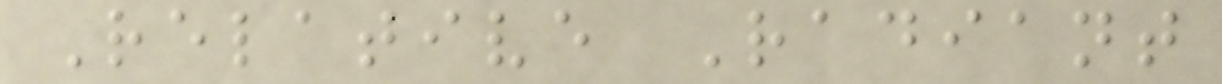Relative Radiant
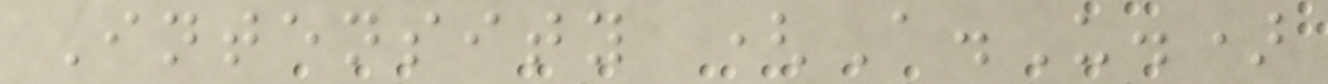Intensity (A.U.)
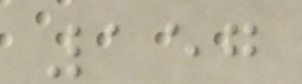157
